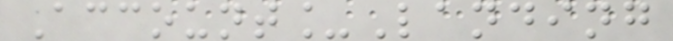Account_Landing
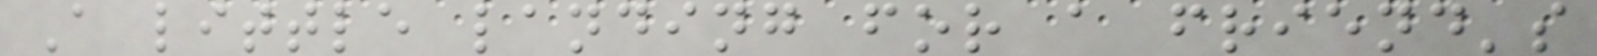A little landing for a friend's
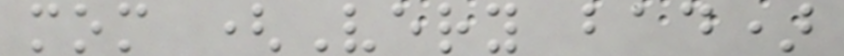mom (Very bad)
